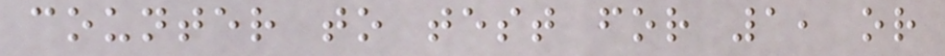counter to test for 1, or
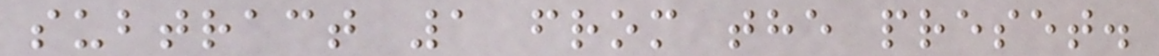subtract 1 from the preset.
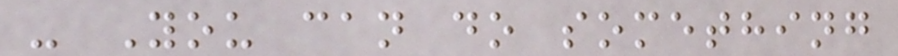- You can do something
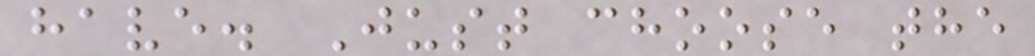have. Just choose the
